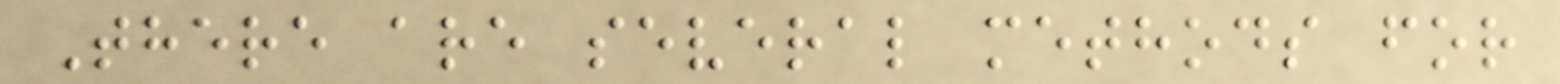There are several methods for
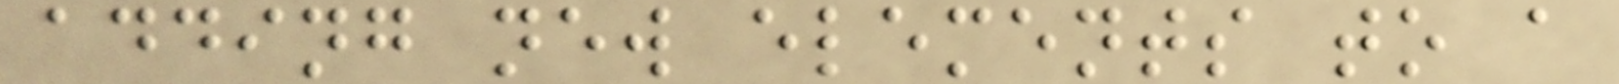adding new elements to a
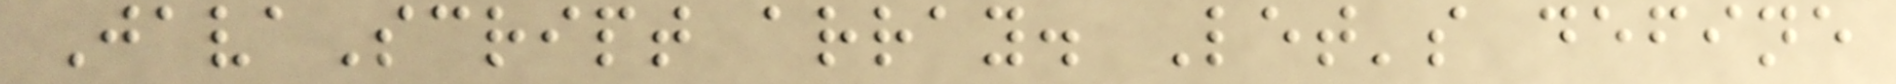JavaScript array. Let's define
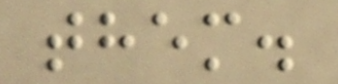them.
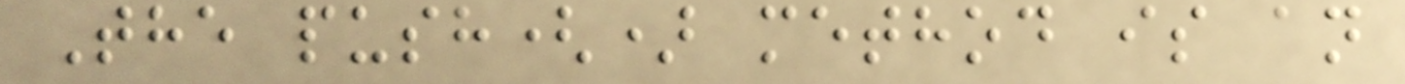The push() method is an
